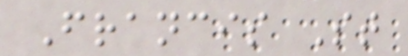Francis St
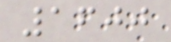1600
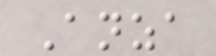Anza
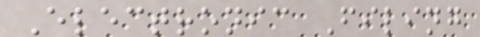Electronic Filing
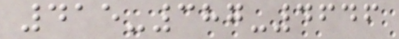415-387-4646
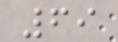69
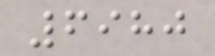6980
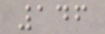146
